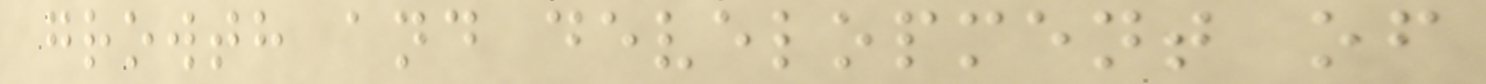growth and development of
